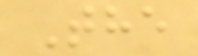The
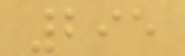295
